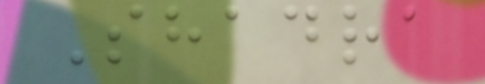Shadra
